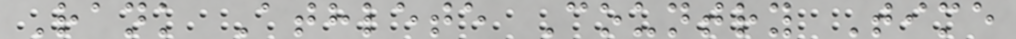Rank Athlete Country Time
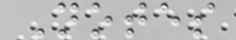Notes
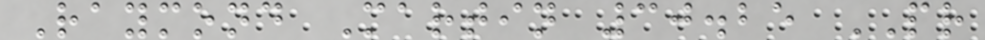Raymond Martin 30.25 PR
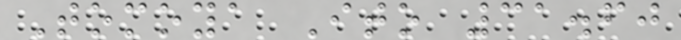Tomoya Ito 31.60
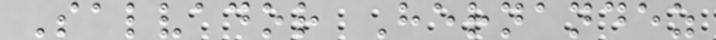Salvador Hernandez
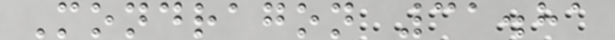Mondragon 31.81
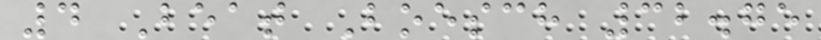4 Beat Boesch 32.75
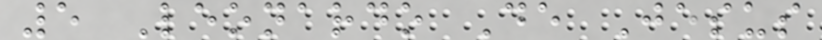5 Leonardo De Jesus
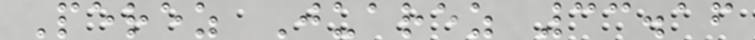Perez Juarez 33.16
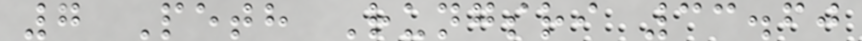7 Peth Rungsri 33.60
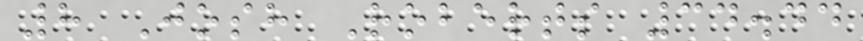8 Josh Roberts 34.44
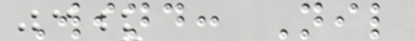Wind: Nil
